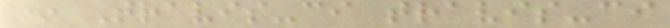* Travis-ci travis-ci
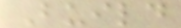Build
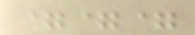===
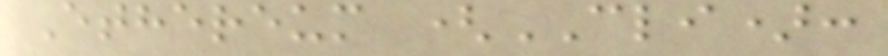Ethereum (CLI):
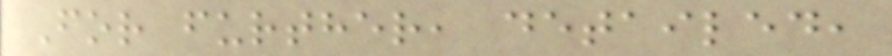For further, detailed,
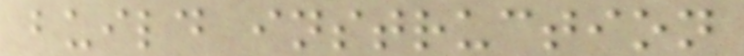build instruction
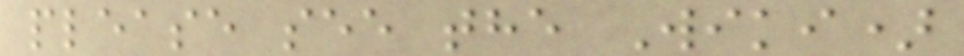please see the Wiki)
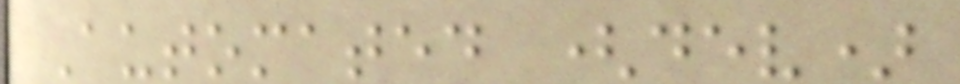Automated (dev)
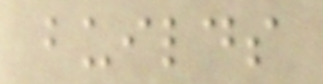builds
